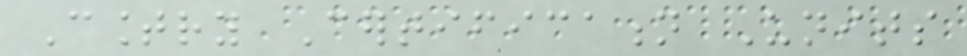Country Certification Units
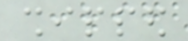shipped
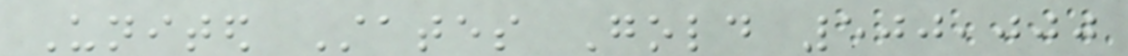United States Gold 500,000
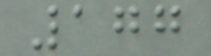177
